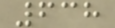638
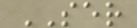SER
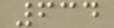634
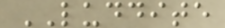LUDDITE
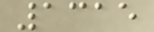1315
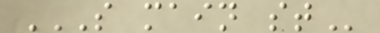S MAIN ST
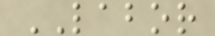LABOR
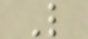L
